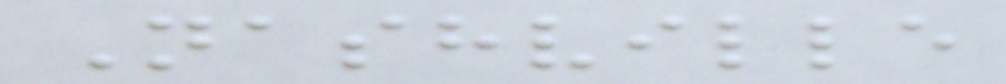Nashville
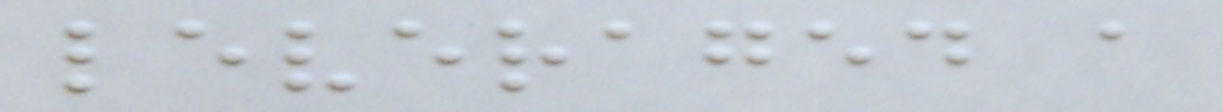leveraged a
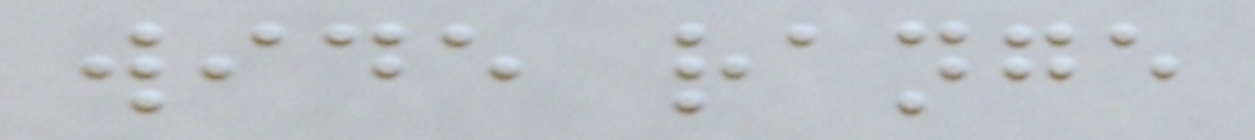wide range
